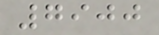7900
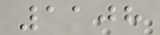1108
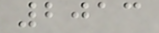2013
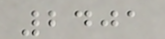2401
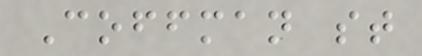Coffman st
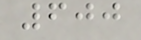600
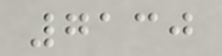7130
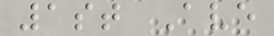1st Ave
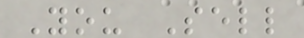You Sell
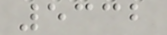5332
